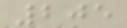205
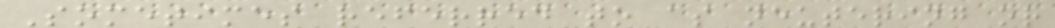Sometimes referred to as neutering or
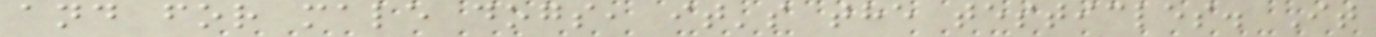and for male dogs, it's the testicles. It
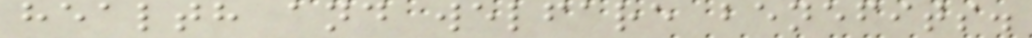health and welfare benefits.
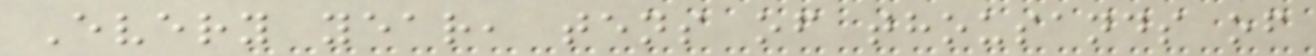Every year, tens of thousands of
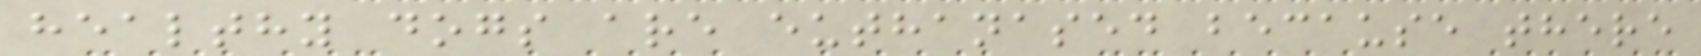healthy dogs are euthanased because there
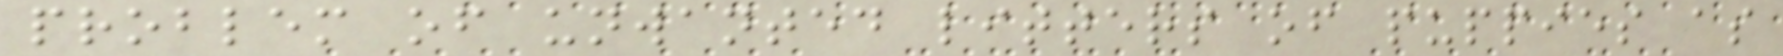problem of unwanted litters of puppies as
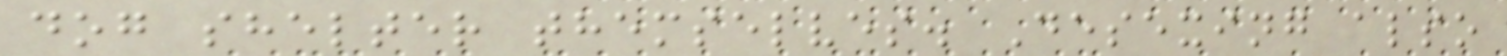dog shelter themselves. Desexing also
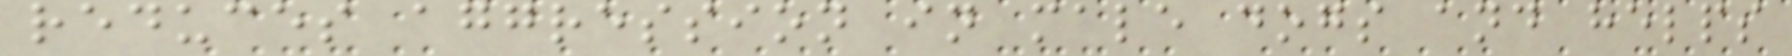reduces aggression in male dogs and helps
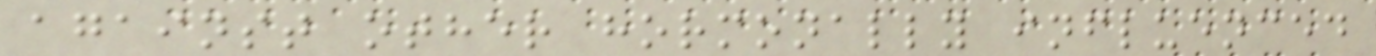against other hormonally influenced
